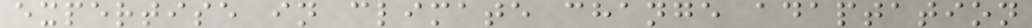expertise in climate change adaptation
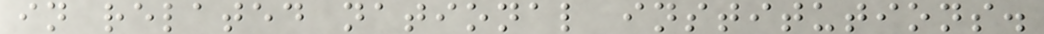in related national institutions.
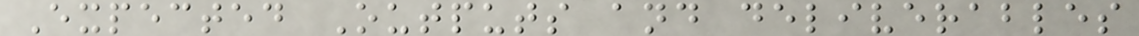Expected Outputs and deliverables
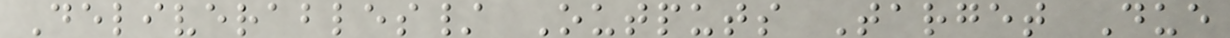Deliverables/ Outputs Target Due
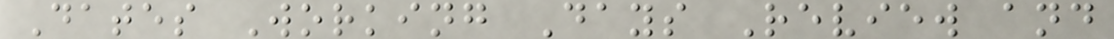Dates Working Days Review and
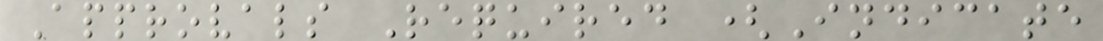Approvals Required (Indicate
